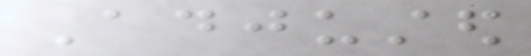Adjusted
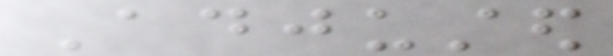Adjusted
